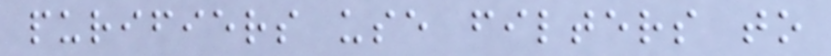purifiers use filters to
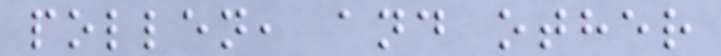pollen, and other
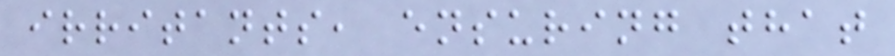irritants, ensuring that
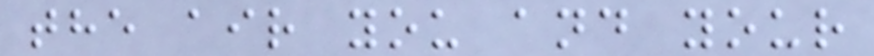the air you and your
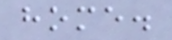home.
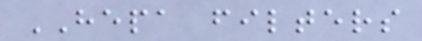HEPA filters
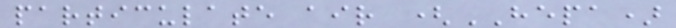particulate air (HEPA)
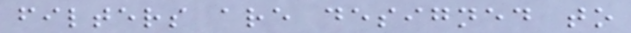filters are designed to
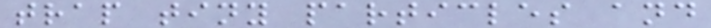trap tiny particles and
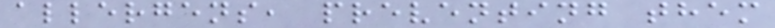allergens, preventing them
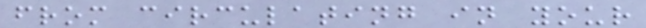from circulating in your
